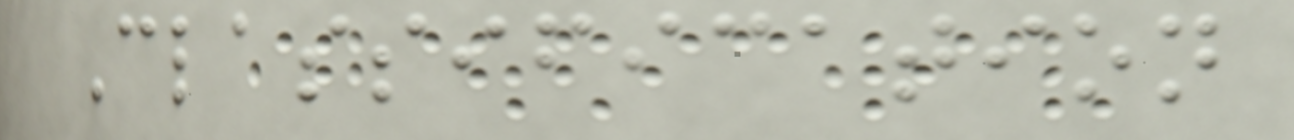Classification
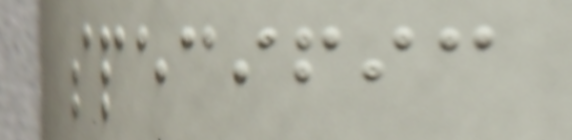specific
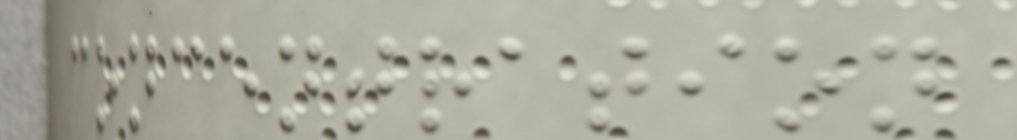concentration
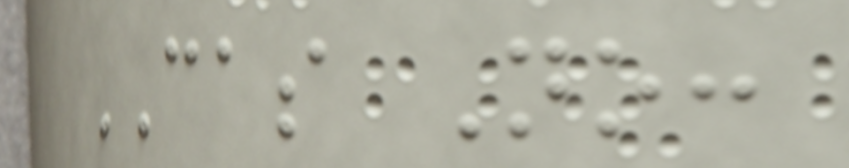CAS No:
